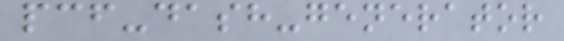pcf-dash-generator
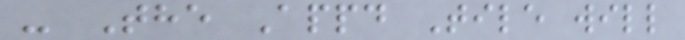- The Appd Tile will
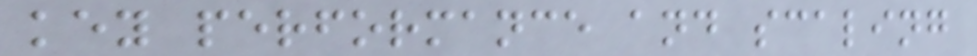key performance and scaling
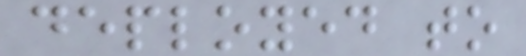deployed to
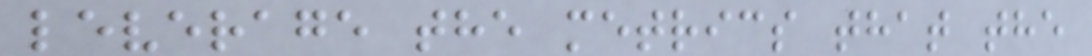leverage the metrics that the
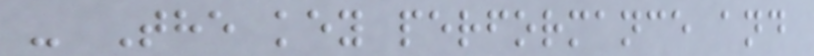- The key performance and
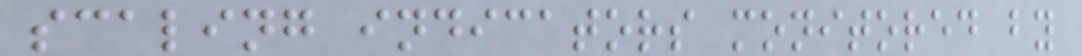scaling indicators monitored by
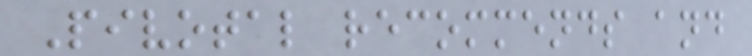Pivotal recommends and
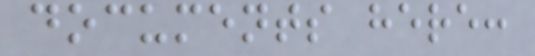documents here:
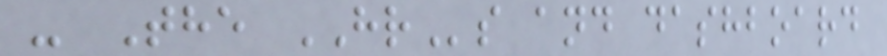- The HRs and dashboard
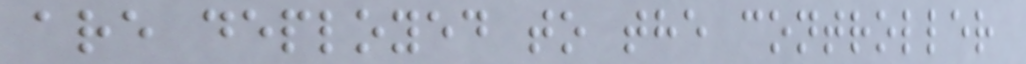are deployed to the controller
